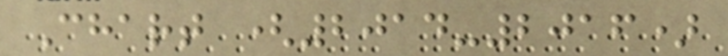Chart (2014-2016)
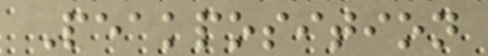Peakposition
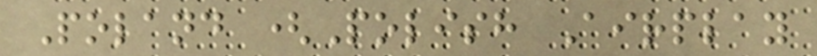Poland (Polish Airplay
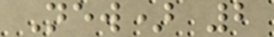New) 2
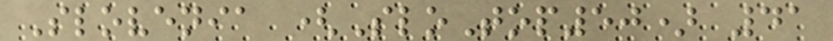Slovenia (SloTop50) 41
